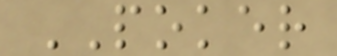POKER
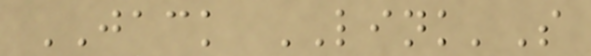JACK LINK'S
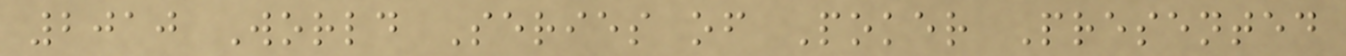2010 World Series of Poker Presented
